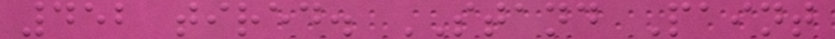452 tired. STAND Paint
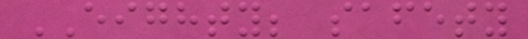EIGHTY; safety
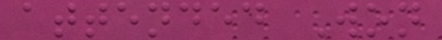attended Won
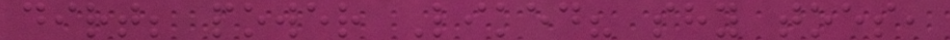dirt; power Liked? shy toes,
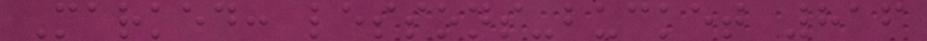Marked: lessons-bucket 816
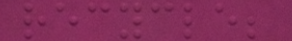recycle;
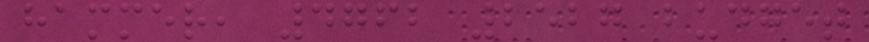hammer, 4762 2527 budget
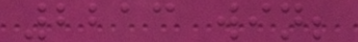2213 win;
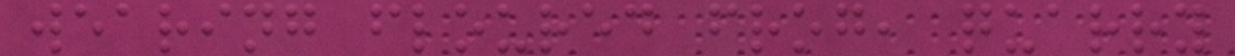wearing floured frog, quarry
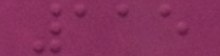115
